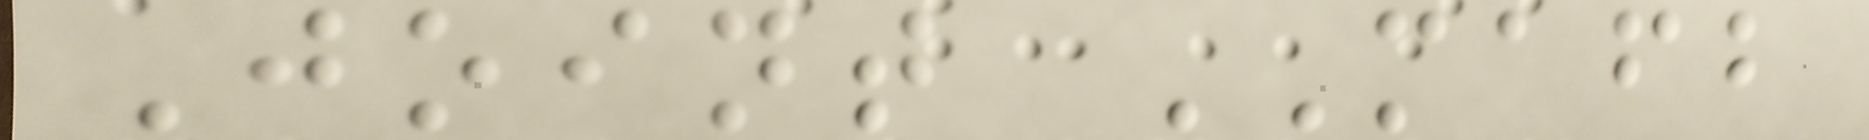Joint MAFB
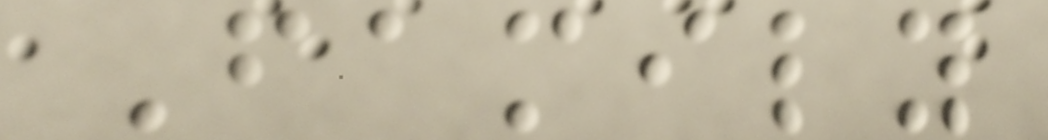Family
